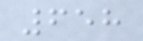658
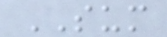SUM
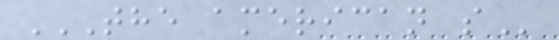THE AMERICAN S
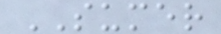SUMER
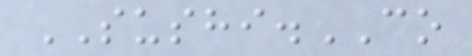SUSHI.CO
